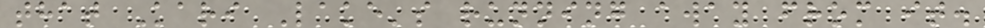that Kari Lake's running away from it.
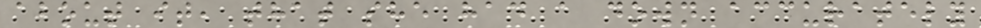about it, that she had a down accurately
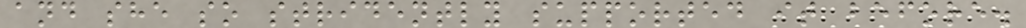and she so stridently supported it before.
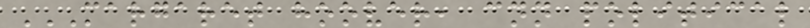MARGARET HOOVER, CNN POLITICAL
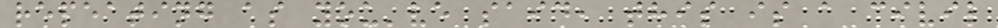repeating as you've said, this is a civil
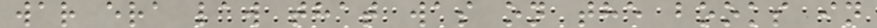war era law that was on the books in
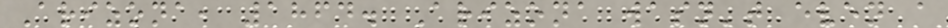Arizona, 1864. Arizona wasn't even a
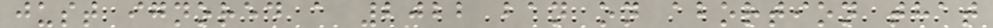just ignored a 2022 ban on abortion that
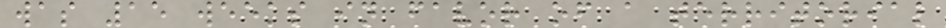was 15 weeks in favor of a territorial
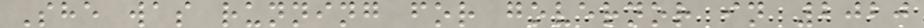She was running for governor in 2020
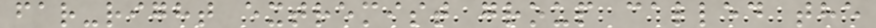far-right extremist group called the
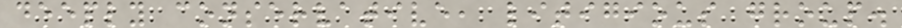deeply conservative, litigious group.
